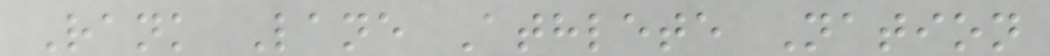Rank Lane Athlete Nation
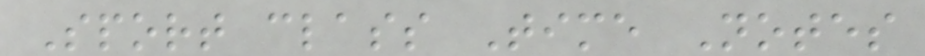Sport class Time Notes
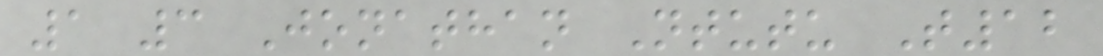1 3 Jonathan Ntutu T12
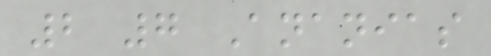2 7 Ananias
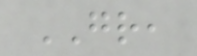GR,
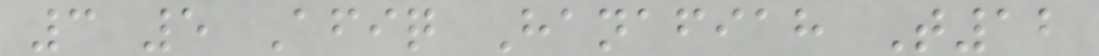3 5 Afiq Hanafiah T12
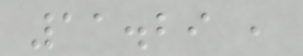11.29 ,
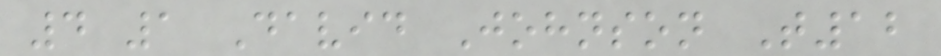4 1 David Johnson T12
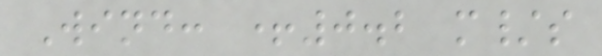Wind: +0.2 m/s
